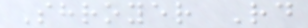Shroyer Rd
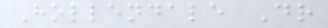Hollendale Dr
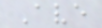Ave
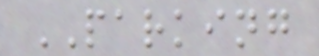PARKING
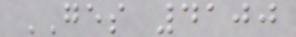GES 4100
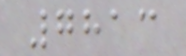7813
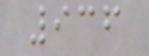936
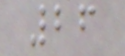26
